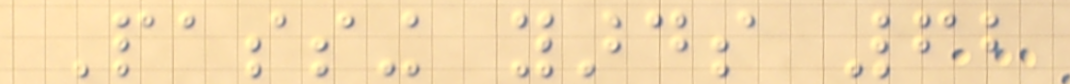Passing yards 62
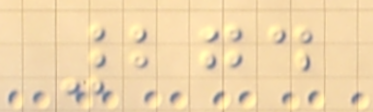274
